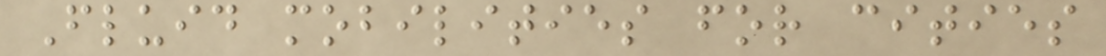Fluid mobilities for cities
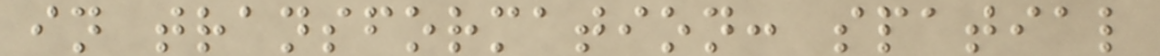in transformation: spatial
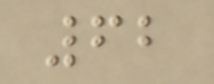62
